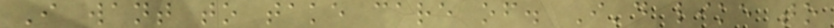I want to take care of. I'd like to
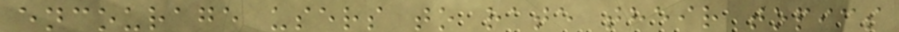encourage users to rate their topics
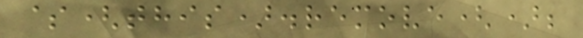$(this).remove();
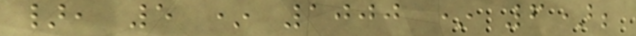}, 5 * 1000 * 6);
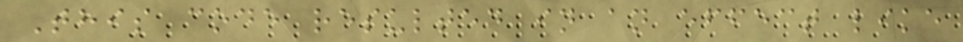This code resulted in an effect like
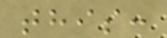this:
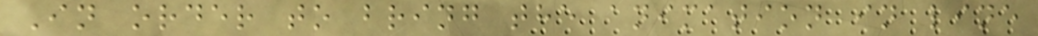In order to bring the animation in line
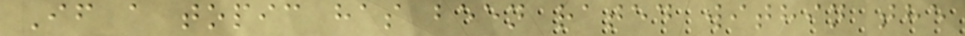If a topic has been rated within the
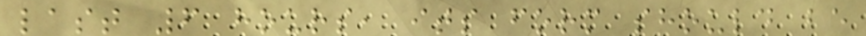last 6 hours, its form should be
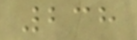238
